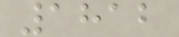1812
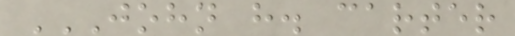JOHN H. CARTER
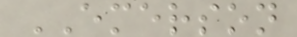EMERSON
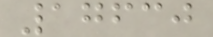17630
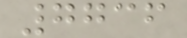7736
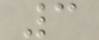3
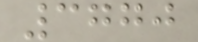3770
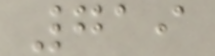719
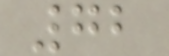72
